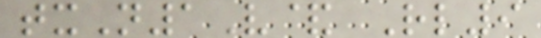txN1V& Rl9
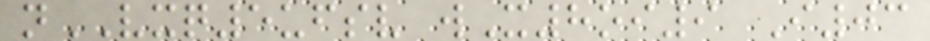nVXQ5ufsv wX8oi9 I03
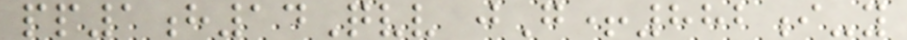pp1h14Qvv jG+882i-y
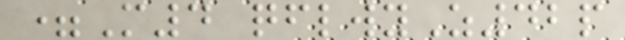=M4 qflwyZ42p
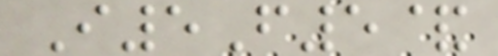I5F5&
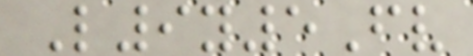L9y5Fv
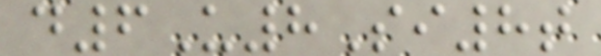d6U8Si8t
